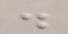.
